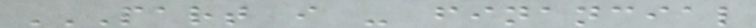PART I - FINANCIAL
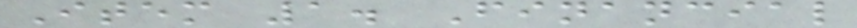Item 1. Financial
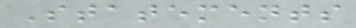Statements
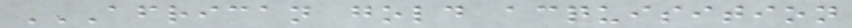AFRICAN GOLD ACQUISITION
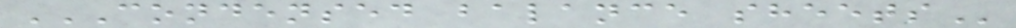CONDENSED BALANCE SHEETS
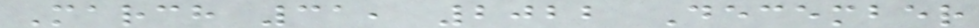March 31, 2022 December
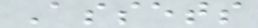Assets
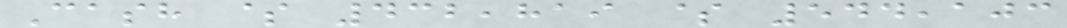Cash $ 432,819 $ 544,103
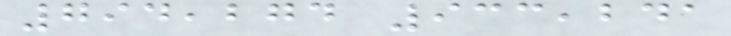794,274 933,241
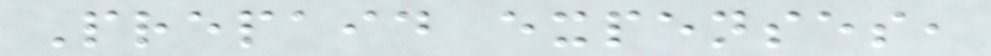Prepaid expenses,
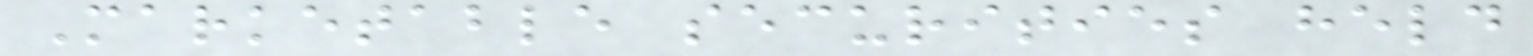Marketable securities held
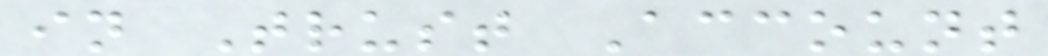in Trust Account
